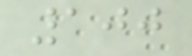100
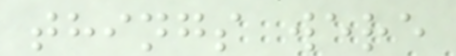things were
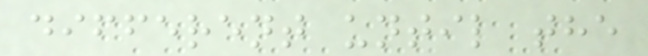different until the
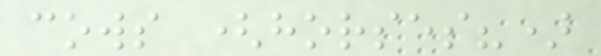cows (horses?)
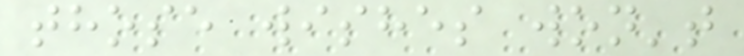those wishes won't
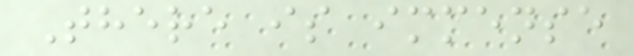There is immense
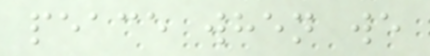peace when we
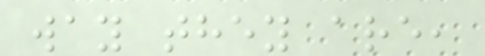way they are,
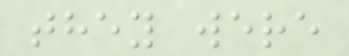they were
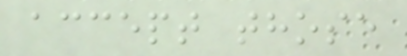accept those
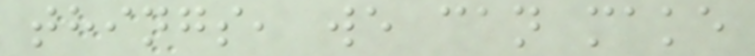things, we can make
